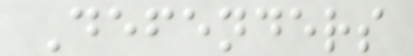Defenders
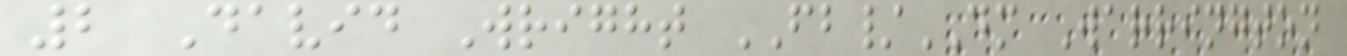2 David Wright FB/DM Warrington
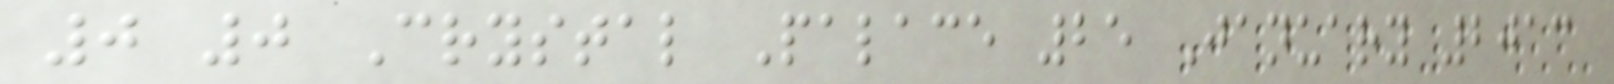0 0 Crystal Palace 25 January 2013
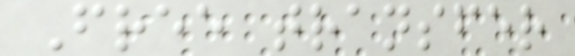Free transfer
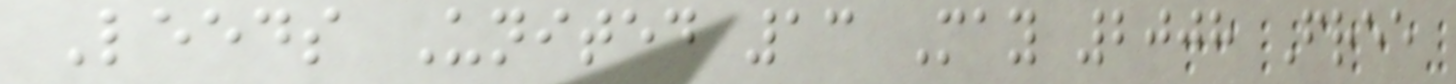Leeds United 13 May 2008 Free
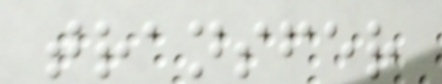transfer
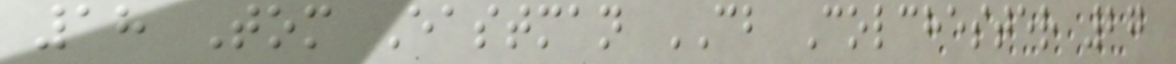18 Tom Eastman CB Colchester 27
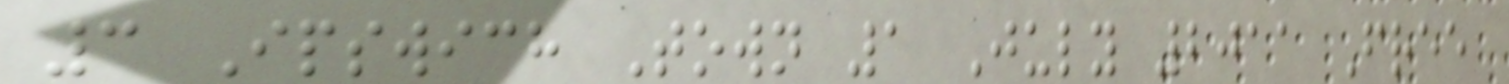3 Ipswich Town 1 July 2011 Free
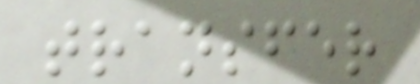transfer
